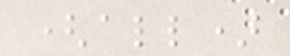(all)
